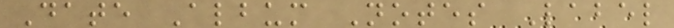Date Album Notes Label
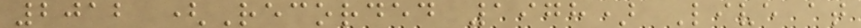2012 (Recorded 1978) Live at
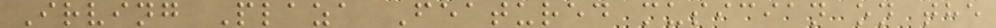Irving Plaza Featured musician on the
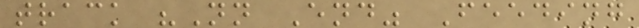track "Nn End" Feeding
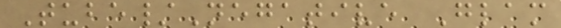Tube/Negative Glam
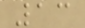13
